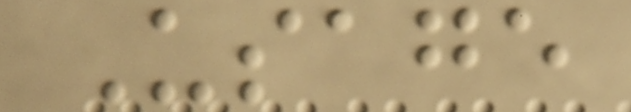Usage
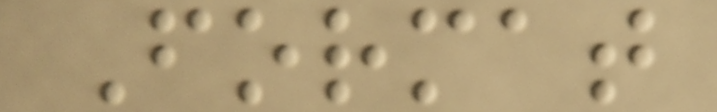Format
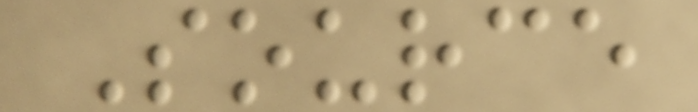Source
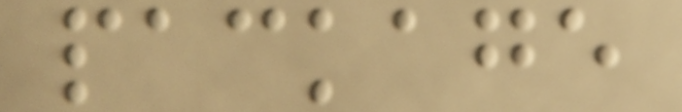package
